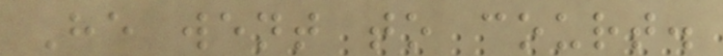He went to court.
